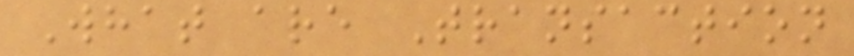What are Transaction
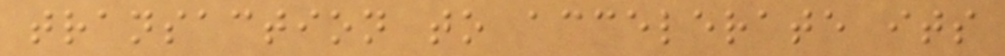transaction to accelerate its
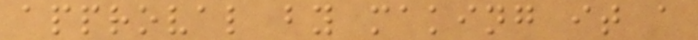approval by making it a
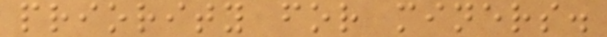priority for miners.
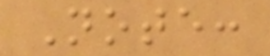Note:
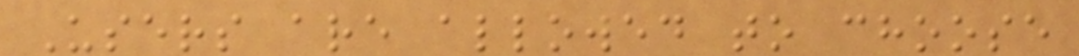Users are allowed to choose
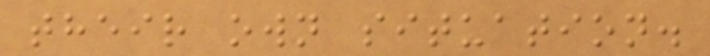their own situation.
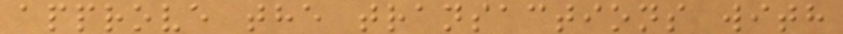approve the transactions with
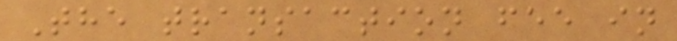The transaction fee in
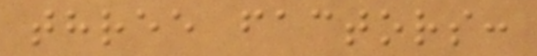three factors:
